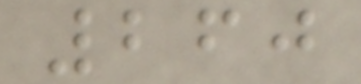260
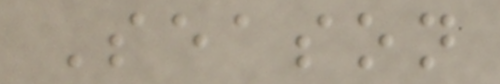Season
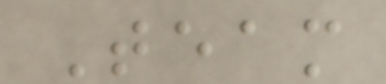Team
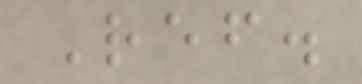Ref.
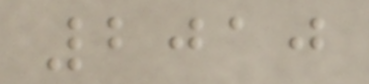2010
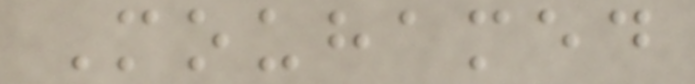Mouhamed
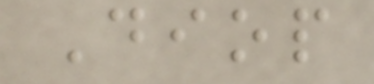Diop
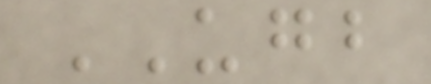UGB
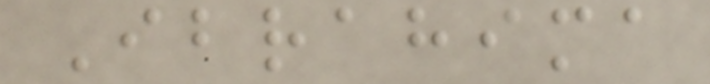Ibrahima
